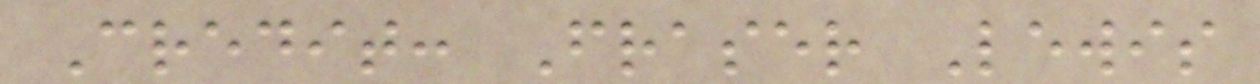Credit: Fraser Lewis
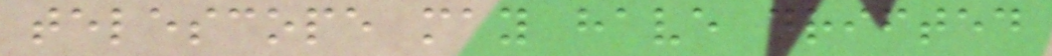telescope may have drifted
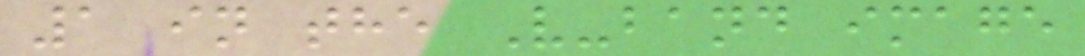1 in the V-band image
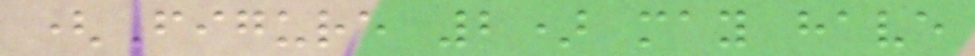(Figure 2) may have
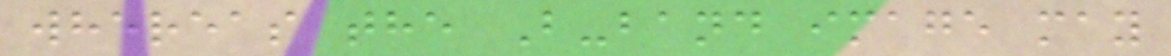whereas the B-band image may
